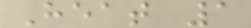Heat 1
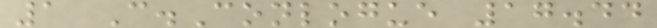1 C.Conlogue 17.44
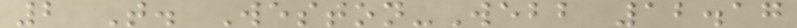2 T. Weston-Webb 12.17
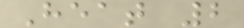Heat 2
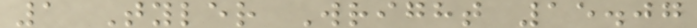1 Tyler Wright 15.07
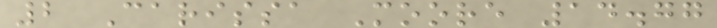2 Carissa Moore 14.77
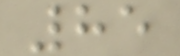85
